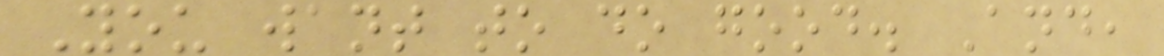You want to do good. And,
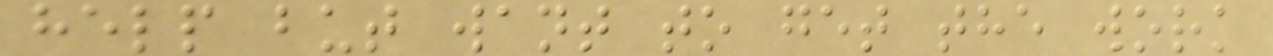help but want to get the work
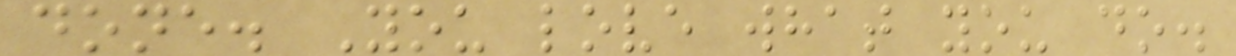done. You love what you do.
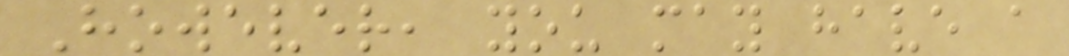However, you may have a
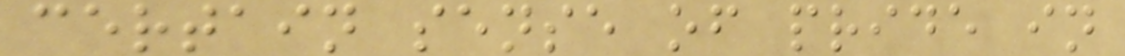certain sense of pride in
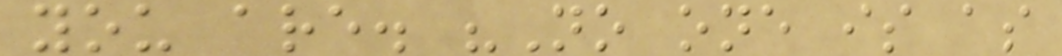you are. "No one is as
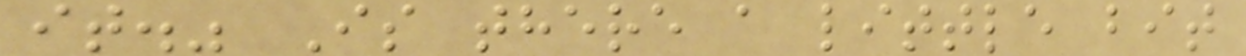it." Is there a little bit
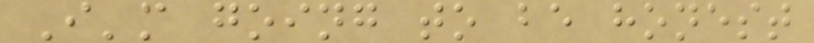I'm going to be honest
